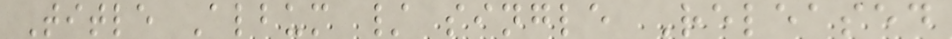Title Album / single Released
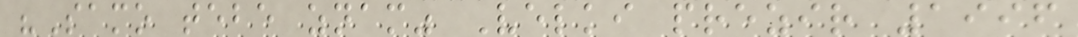"Samo tebe znam" Velki prezir 1996
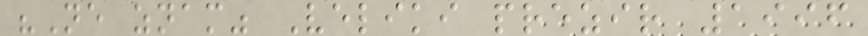"Ne znam" Veliki prezir 1996
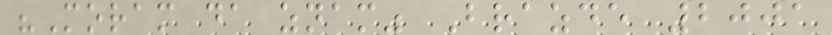"Moram da znam" Brazde 2001
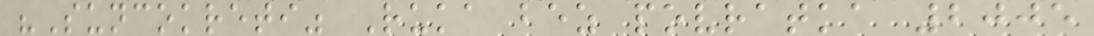"Suncokreti" Ruka bez povratka 2005
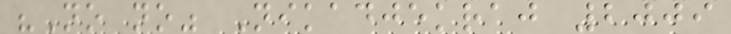"No no" Nikadjekraj 2009
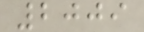2009
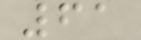61
